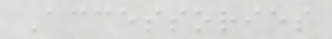Accessories
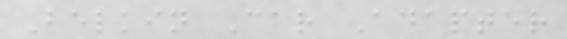Belkin Car Adapter
